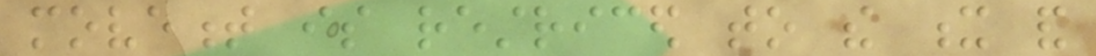movement is restriced to the x and
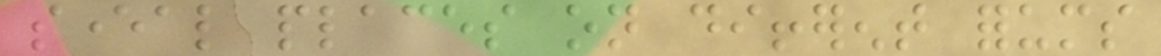several places on different forums
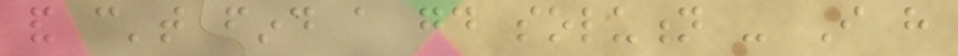and can't find a good solution - I have
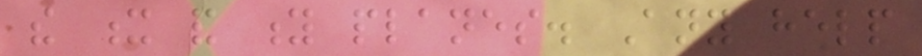the x and y planes. Any help
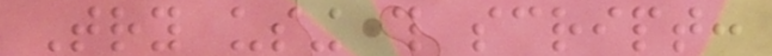Try using this script:
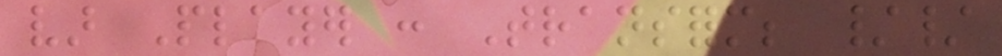var Player : Transform; //
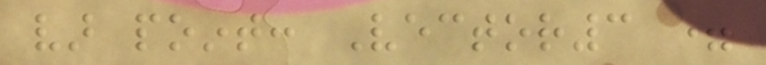var point: Vector3 =
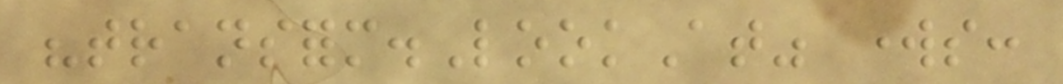"transform.LookAt" works:
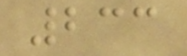233
